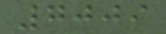7009
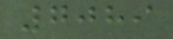7089
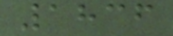1836
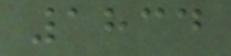1834
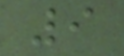9
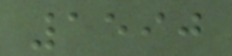1590
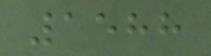1588
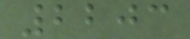2203
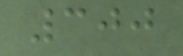300
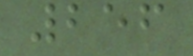256
